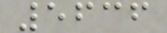5636
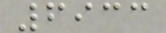6933
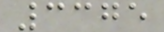3375
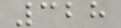328
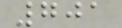701
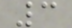3
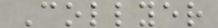Collyer
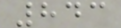843
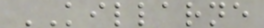KILLARNE
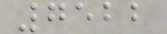7522
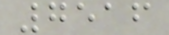7516
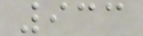933
